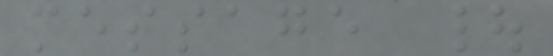message |
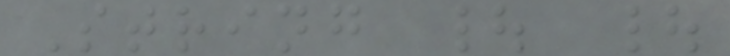String | |
